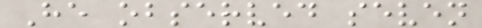He observed seven
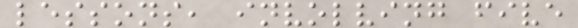lessons, involving five
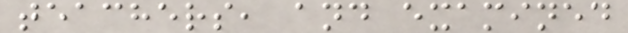teachers, and examined
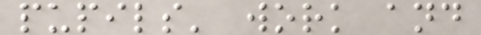pupils' work and
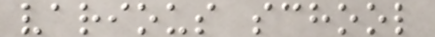various school
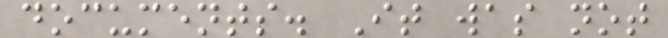documents. It was not
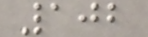102
